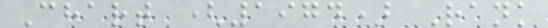Chart (1974) Rank
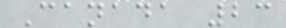Canada 23
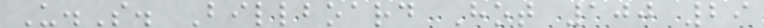U.S. Billboard Hot 100 29
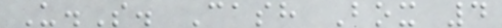U.S. Cash Box 4
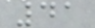41
